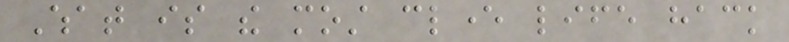What is the most clever life hack
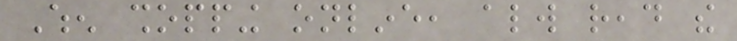When shopping online, always read the
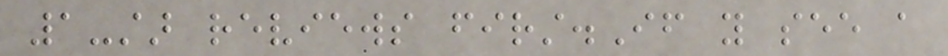1-star reviews first.If you see a
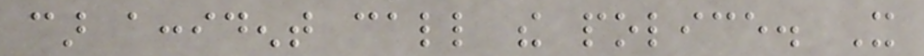car accident call the police. It
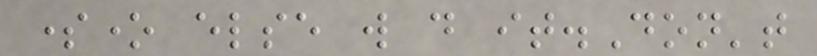someone else will do it.Don't
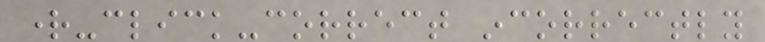right-click-correct incorrectly
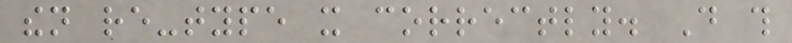then re-type it correctly. Do this
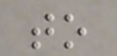to
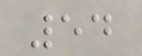54
